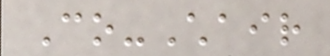Co-Chair
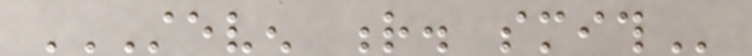STEVEN R. SMITH
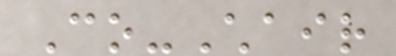Co-Chair
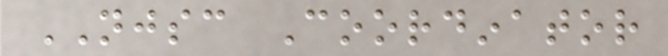NJSC Coordinator
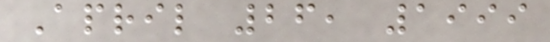April 26, 1999
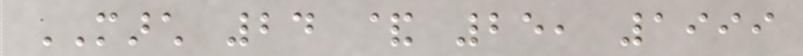MARCH 24 & 25, 1999
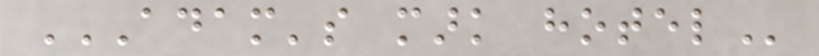ADAM'S MARK HOTEL
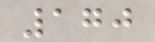170
